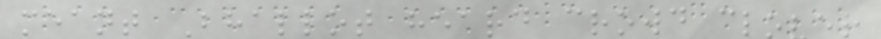meant Bhallot heard crowd clover
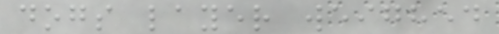dogs layer weighed
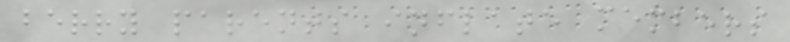berry parents inflate members
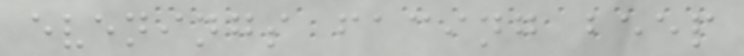evenings facing beep
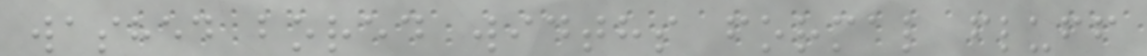washed bored widths formal fluff
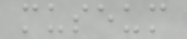museum
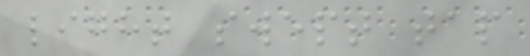light swept tap
